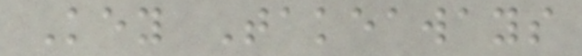Key Takeaways
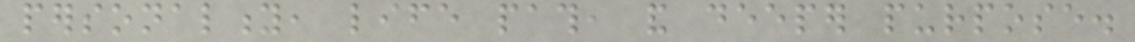personality, life path, and deeper purpose.
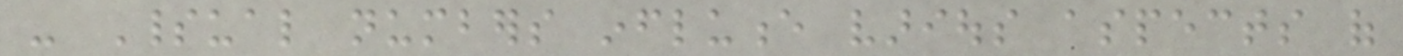- Spiritual numbers influence various aspects of
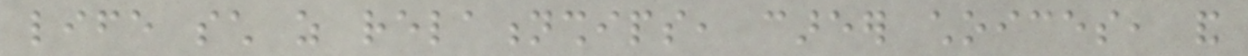life such as relationships, career choices, and
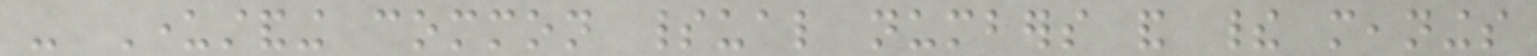- Understanding common spiritual numbers and their meanings
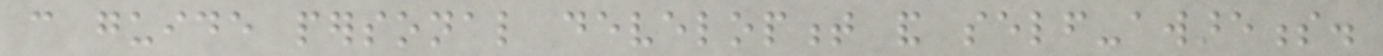can guide personal development and self-awareness.
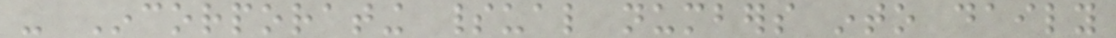- Incorporating spiritual numbers into daily
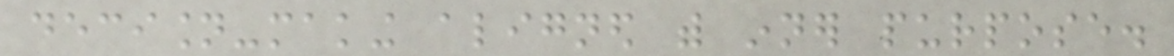decision-making aligned with inner purpose.
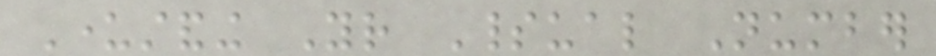Understanding Your Spiritual Number
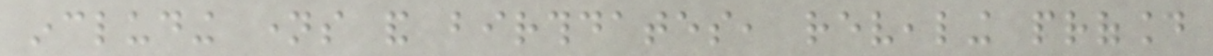including names and birthdates, revealing profound
